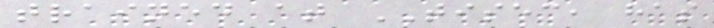trained at TISEC, has
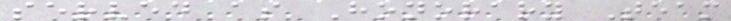served as Honorary Team
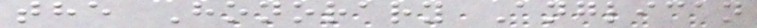the Honorary Anglican
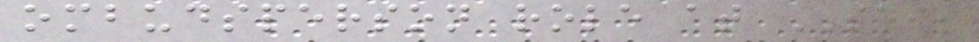ombudsperson role at SEI,
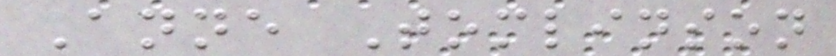Anne Tomlinson
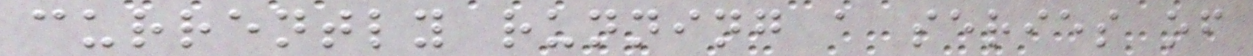currently running a series of
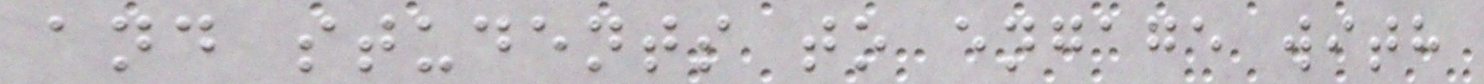and students to engage with
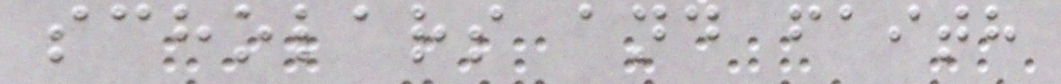scholars and faith
